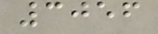3056
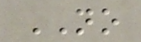NO
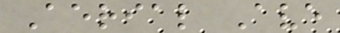Aerial Ave
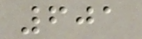601
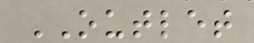OUTLET
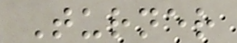Turner
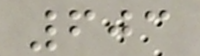603
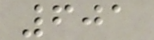601
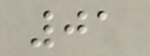01
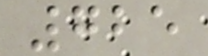725
